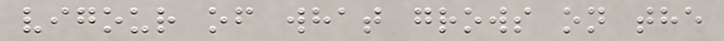vigour of what grows on the
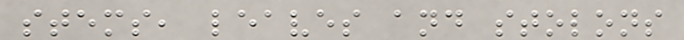stems, leaves and stolons
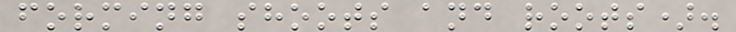forming shoots and roots).
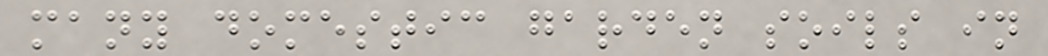many domestic garden soils in
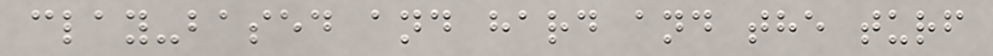clay-based and hard and the turf
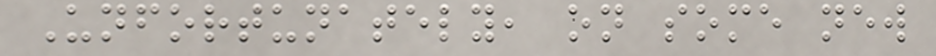Unfortunately, on some new
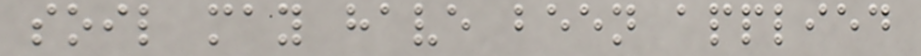soil may have been applied
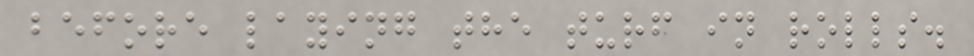before laying the turf in rolls.
